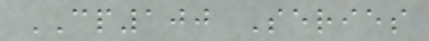CP100 Series
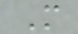M
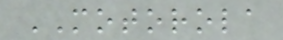MOTOROLA
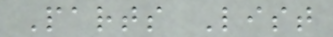Parts List
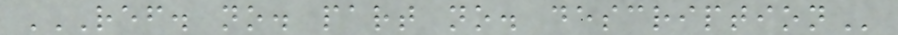REF. NO. PART NO. DESCRIPTION
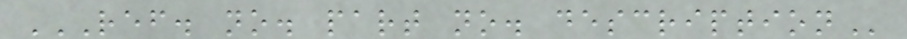REF. NO. PART NO. DESCRIPTION
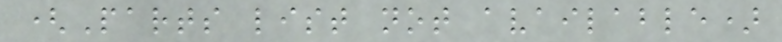(Parts list not available)
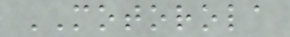MOTOROLA
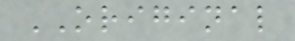ORIGINAL
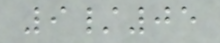9/05
